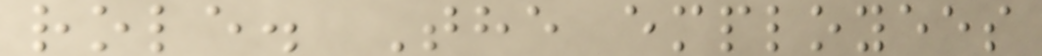role. The employees
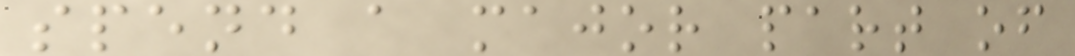spend a major part of
